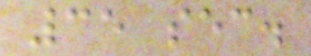35 sec.
